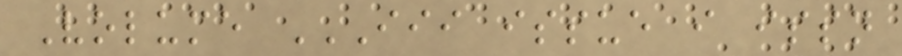Volume III ISSUE I ISSN
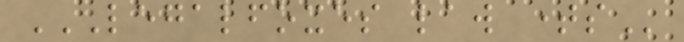LEGALFOXES LAW TIMES
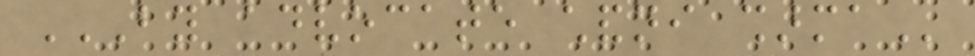BY ADVOCATE CHANDNI SHARMA
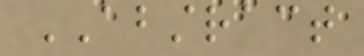ABSTRACT
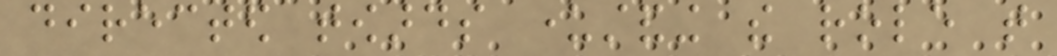directed towards understanding the role that
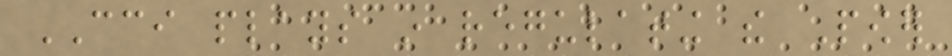CCI plays in regulating the Power
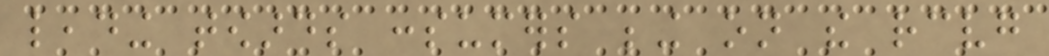leading towards consumers being on the receiving
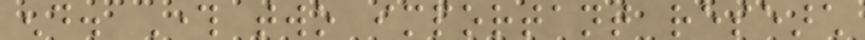end. Through two important research
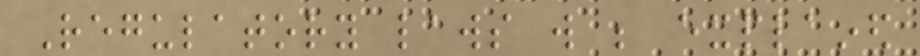Regulatory laws will be explained
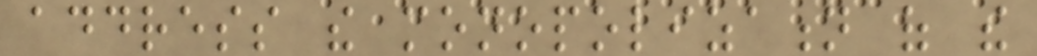address the monopolization of the
